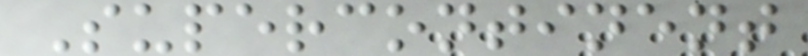Supercontinent
